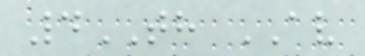4TH AV
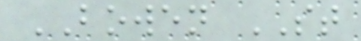BOWEN ST
